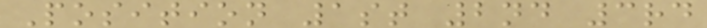Position 1st 2nd 3rd
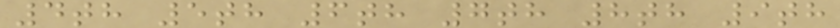4th 5th 6th 7th 8th 9th
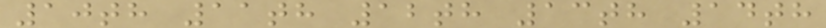10th 11th 12th 13th 14th
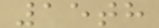15th
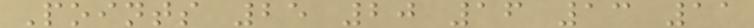Points 25 20 16 13 11
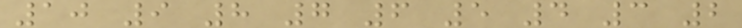10 9 8 7 6 5 4 3 2
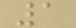1
